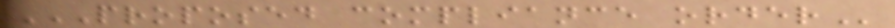PROPOSED COMPLIANCE ORDER
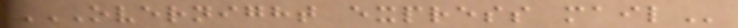OVERNIGHT EXPRESS MAIL
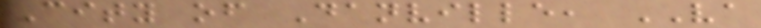City of Danville, VA
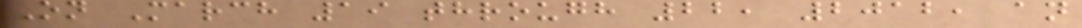On March 19 through 22, 2012, an
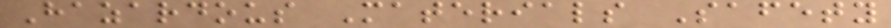Hazardous Materials Safety
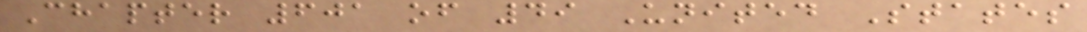Chapter 601 of 49 United States
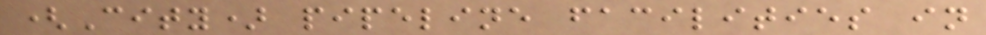(City) pipeline facilities in
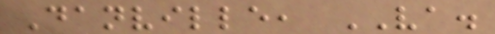Danville, VA.
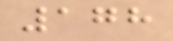178
